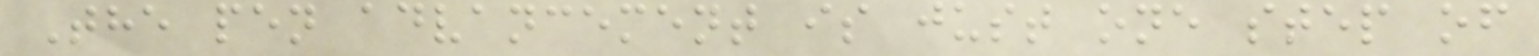The pen advancement is just one step of
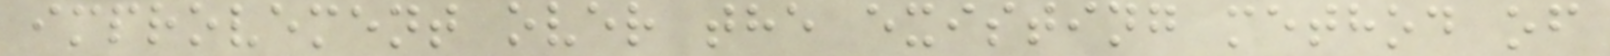improvement over the existing method of
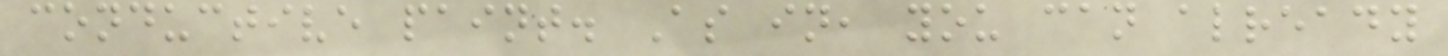conductive paint. As in, you can already
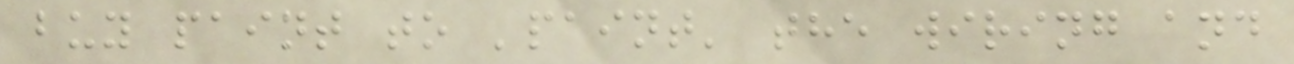buy paint to 'paint' the wiring and
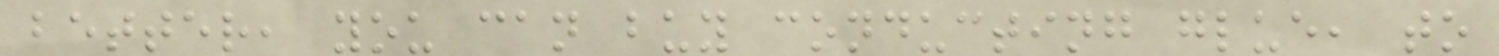better, you can buy conducting glue, to
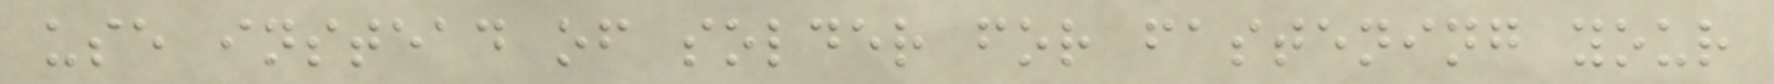use instead of solder for fastening your
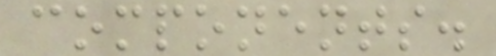components.
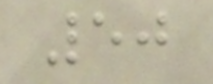50
